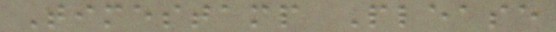Timestamp Please
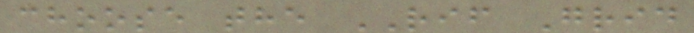choose the RIF Grid
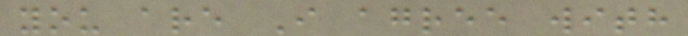you are I agree with
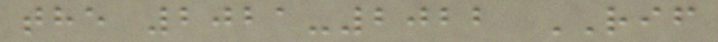the 2021-2022 RIF
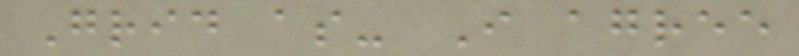Grid as- I agree
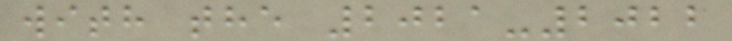with the 2021-2022
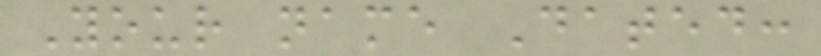Your name Dated:
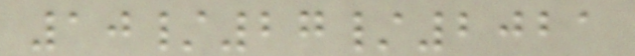10/27/2021
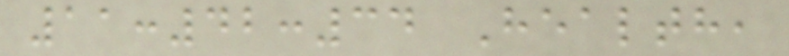11:42:34 Health,
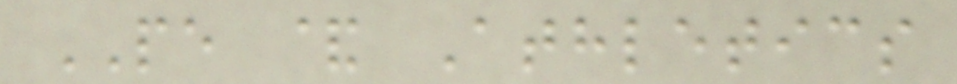PE & Athletics
